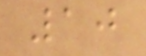10
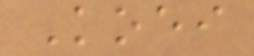Koei
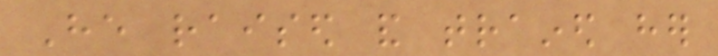He raised and trained her
